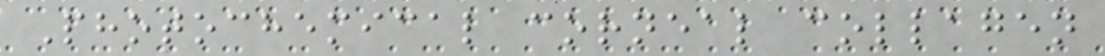Photochemical corneal collagen
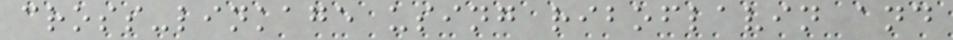cross-linkage using riboflavin and
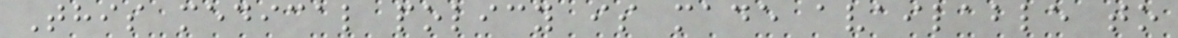This medical policy is made available to
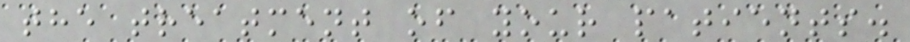the treatment of your patients.
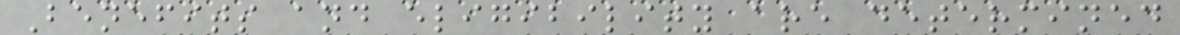Benefits and eligibility are determined
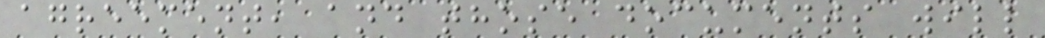agreement, and those documents will
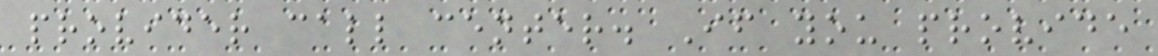provider call center. If you provide
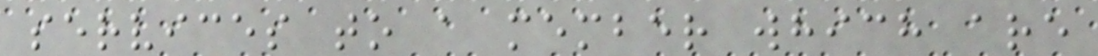services to a member which are
